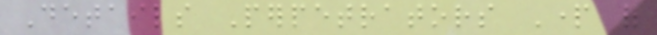Details Perpetrators Part of
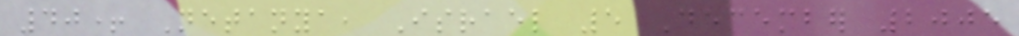40+ Netanya, Israel 5 December 2005
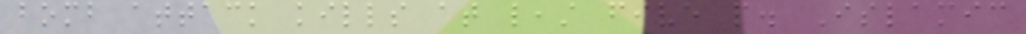bomb attack kills at least five people. Islamic
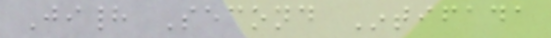Jihad Second Intifada
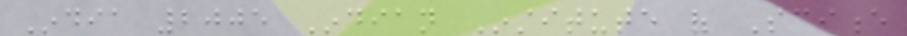India 2005 Indian Institute of Science
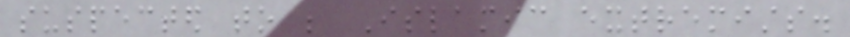suspected to be Islamic extremists.
